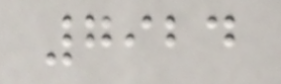7924
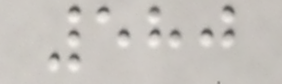580
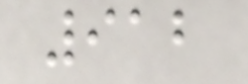912
